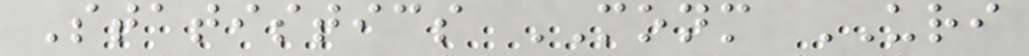Statistics MONM URI
